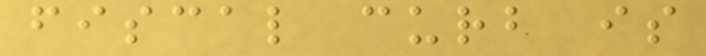fiscal curb is
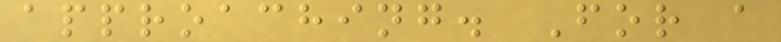approaching. For a
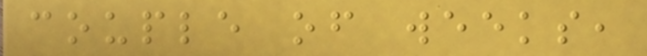couple of weeks,
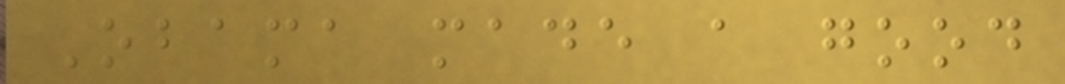Obama made a good
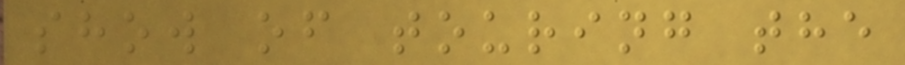show of touring the
